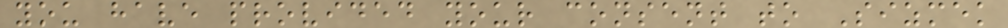you have provided your consent to Sizmek
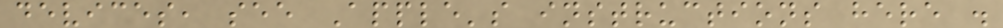devices, see Apple's instructions here .
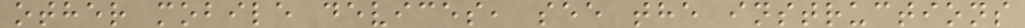other mobile devices, see the instructions
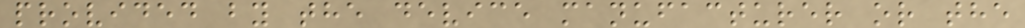provided by the device manufacturer or the
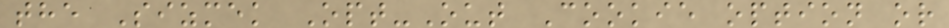the Sizmek Opt-Out Cookie option or
